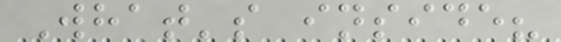What's inside?
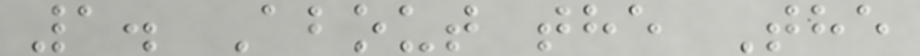1. About the The
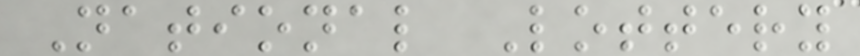National Lottery
